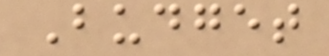Budget
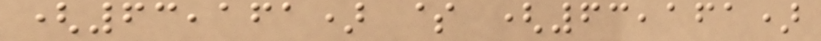(63,161) $ (63,161)
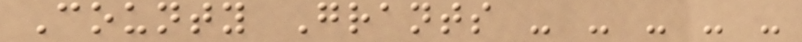County Grants - - - - -
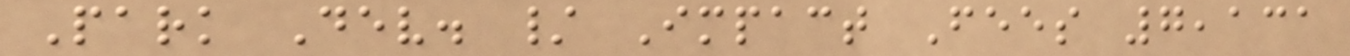Park Dev. / Impact Fees 7,131
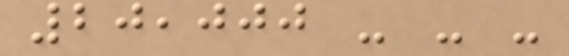20,000 - - -
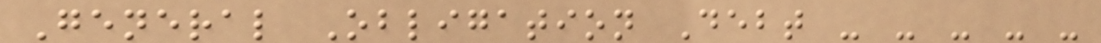General Obligation Debt - - - - -
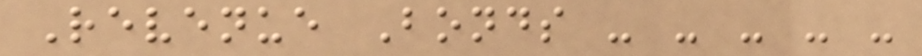Revenue Bonds - - - - -
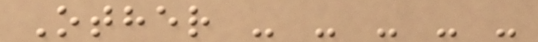Other - - - - -
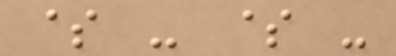$ - $ -
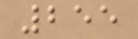255
